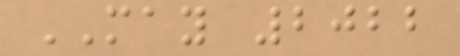MAY 2022
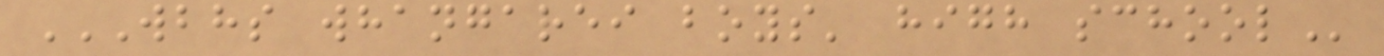WBHS WHANGAREI BOYS' HIGH SCHOOL
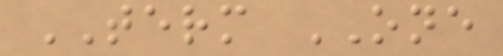TERM ONE
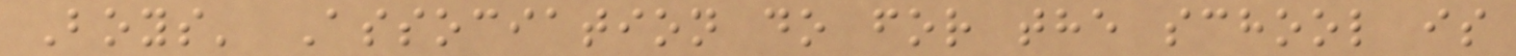Boys' Association do for the school is
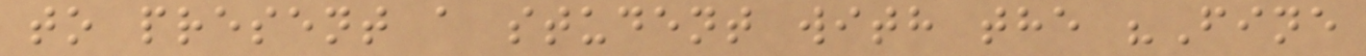to present a student with the "Fine
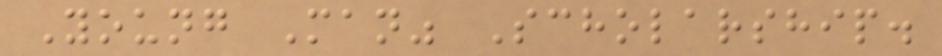Young Man" Scholarship.
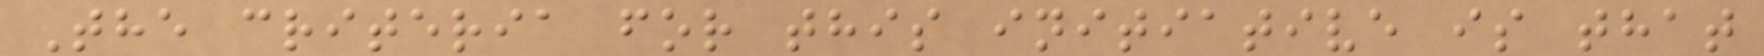The criteria for this initiative is that
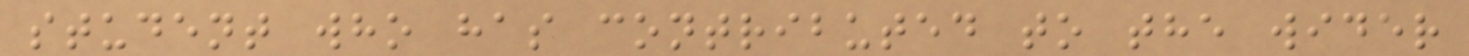student who has contributed to the wider
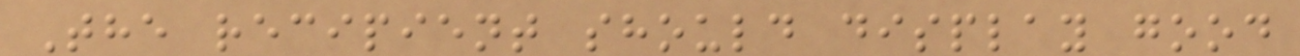The recipient should display good
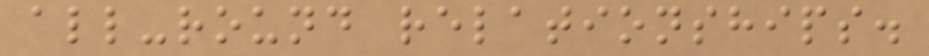all-round relationships.
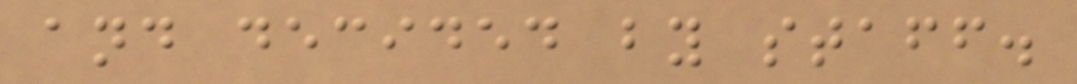and decided by staff.
